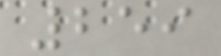259
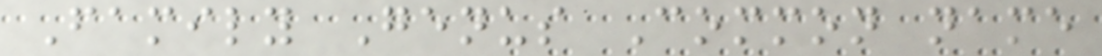Family Genus Common name
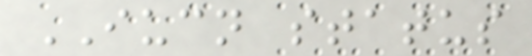IUCN status
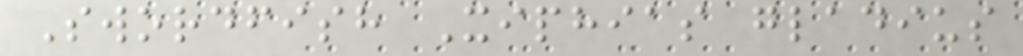Swordfish Xiphias gladius
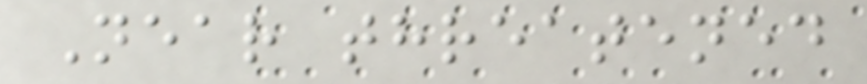Near threatened
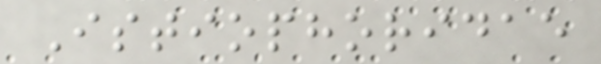Istiophoridae
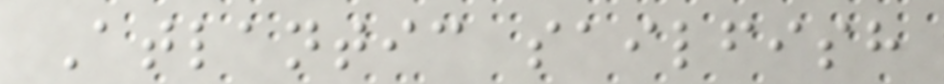Atlantic sailfish
